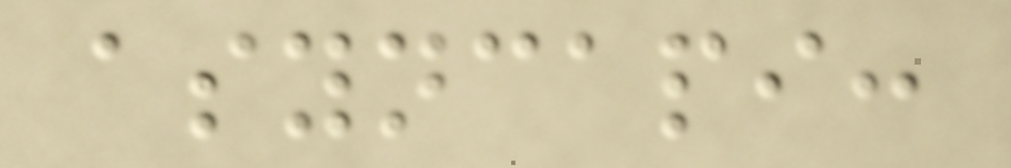asyncapi:
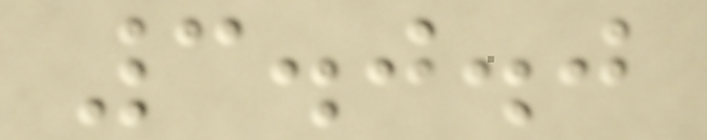3.0.0
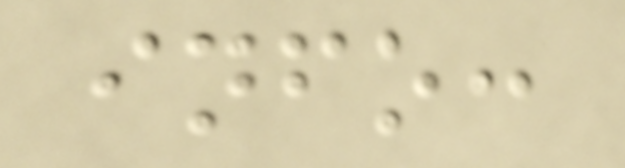info:
